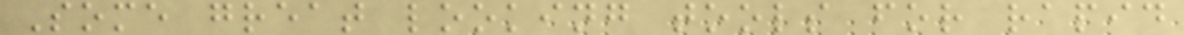Some great looking tools for rapid
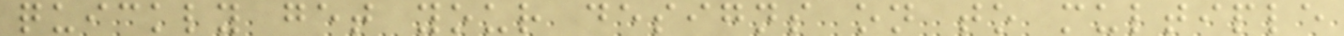quickly get your designs on to multiple
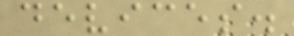devices.
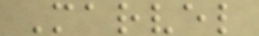Marvel
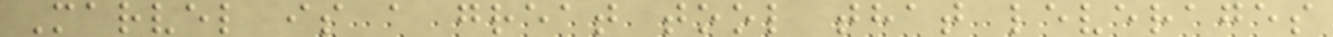Marvel is a great tool that leverages
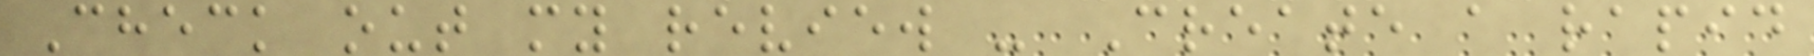Check out my review - Create a rapid
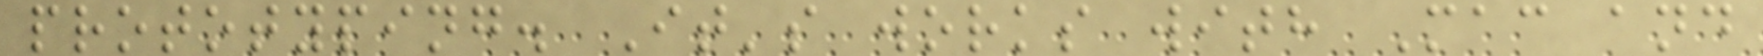prototyping. It's works with Mac and
